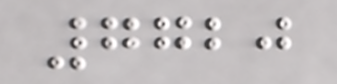7720
